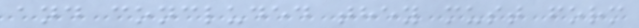and concluded they must form
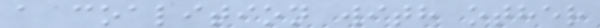a coalition with other
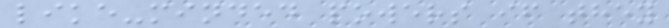like-minded powers if they
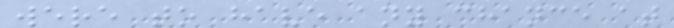were to have any chance at
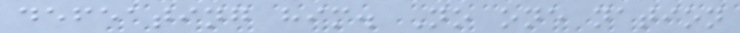defeating him. No one nation
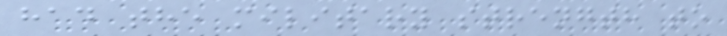had the military strength to
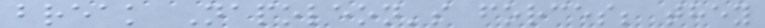break Napoleon's forces; they
